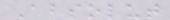Absolut
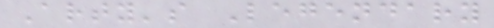Arty's Legendary
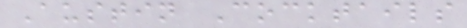Austin Cocktails
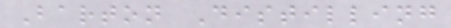Barton Distilling
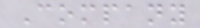Company
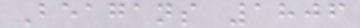Beagans 1806
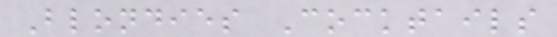Blondies Cocktails
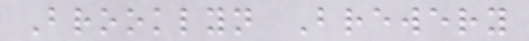Brooklyn Brewery
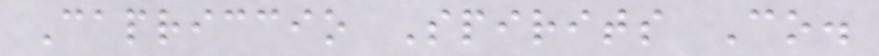Capriccio Spirits Co.
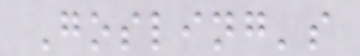Gosling's
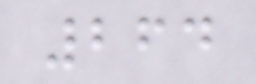264
